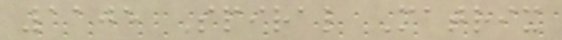1105 Spiral Matrix
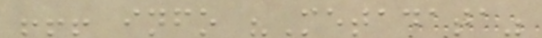!!! info "Metadata"
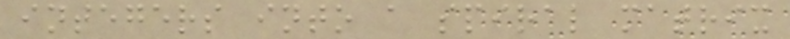integers into a spiral matrix
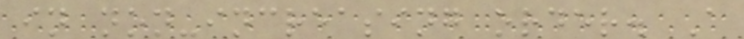in non-increasing order. A
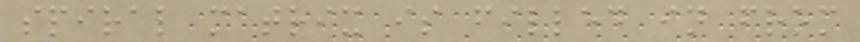spiral matrix is filled in from
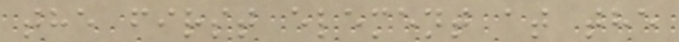the first element at the
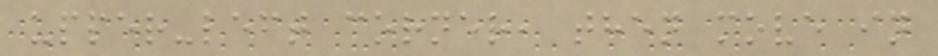upper-left corner, then move in
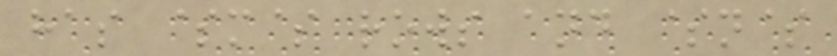has $m$ rows and $n$
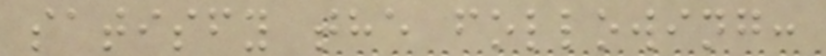satisfy the following:
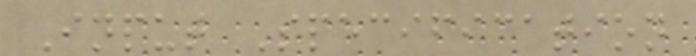Input Specification
